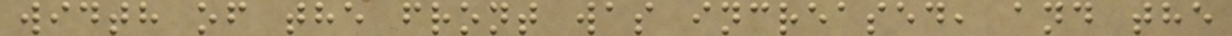width of the front was increased, and the
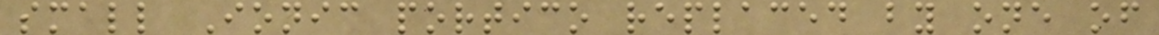small Ionic portico replaced by one of
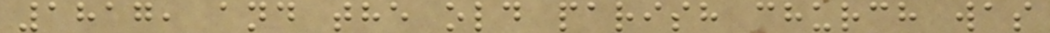1817, and the old parish church was
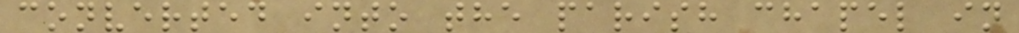converted into the parish chapel in
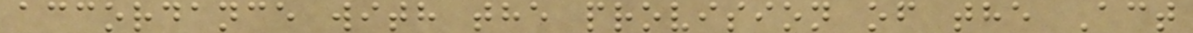accordance with the provision of the Act
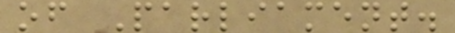of Parliament.
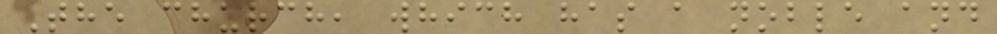The church, which has a noble and
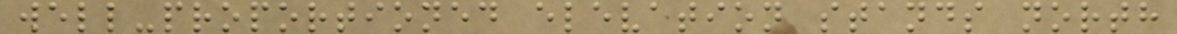well-proportioned elevation stands north
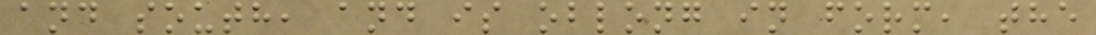and south, and is oblong in form, the
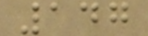147
